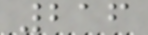216
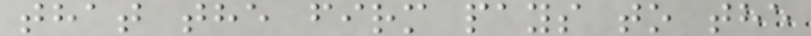that the firm pays to the
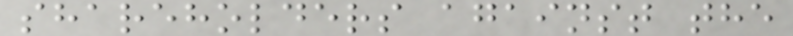shareholders against the
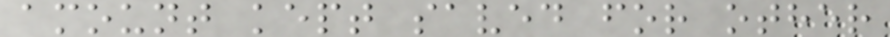amount kept saved for other
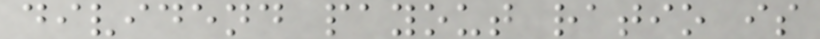dividend payout ratio is
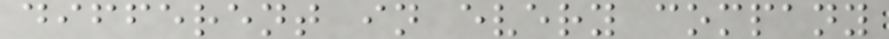different in every company
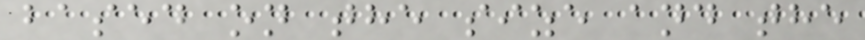based on the size and the
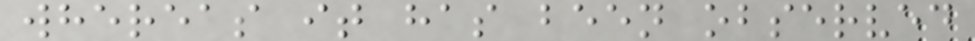whereas it has been observed
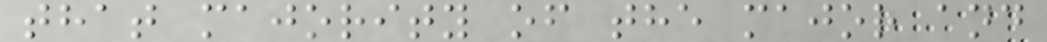that majority of the major and
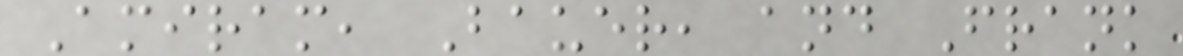Amiram, Bauer, and Frank
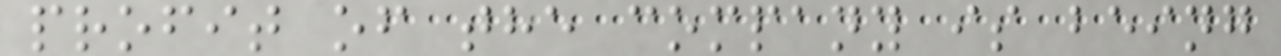profit of the company is being
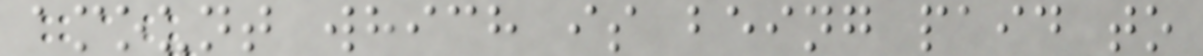amount which is being paid to
